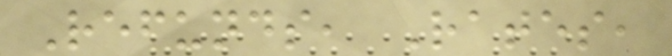Refunds, Rates,
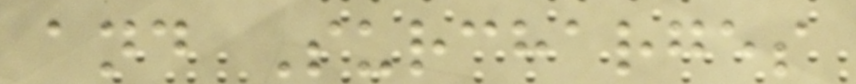and Surcharges
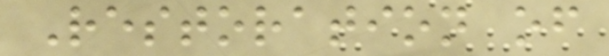Restoration of
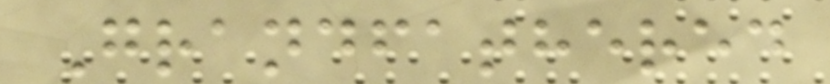Grandfathered
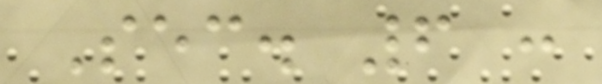Sec. 6 :
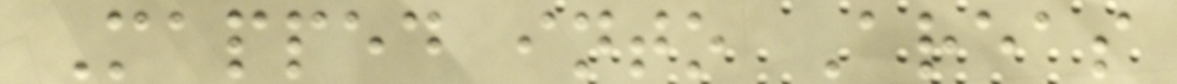Mapped into Areas
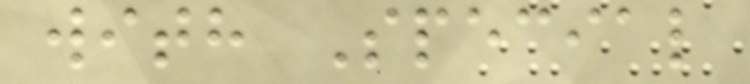with Special
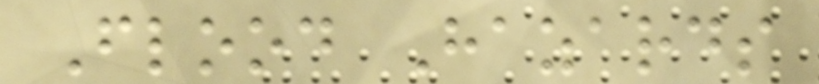Flood Hazards
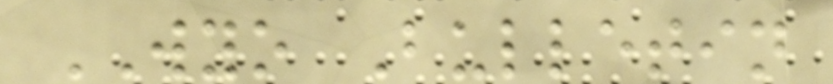WYO Bulletin
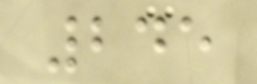245
